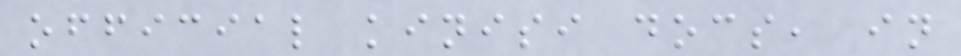official kinisi docs, in
